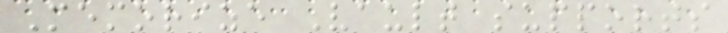Memorize Vault supports
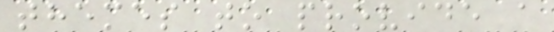themes to provide a
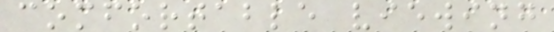comfortable viewing
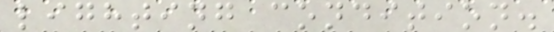lighting condition.
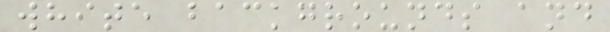white backgrounds and
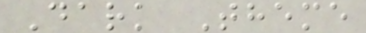Dark Theme
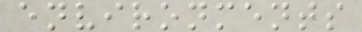environments
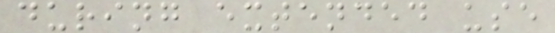during extended use
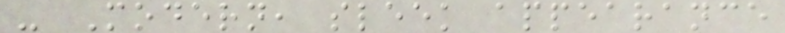- Modern, sleek appearance
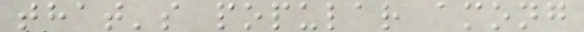that's popular among
